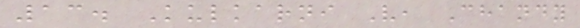13. Kulkarni V, Chandy
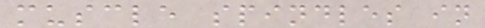muscle spindles in
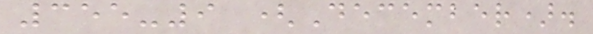355-9 (December).
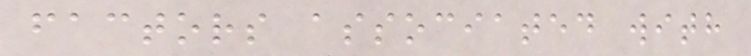factors associated with
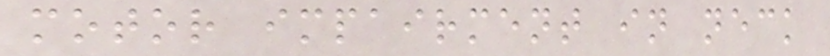motor impairment in neck
